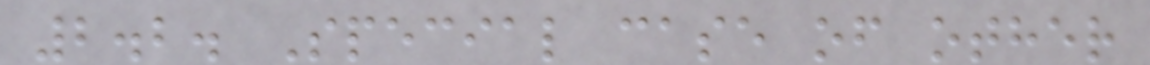2.2. Special case of other
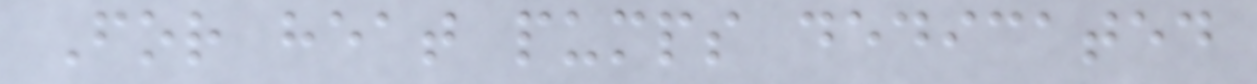For heat pumps dedicated
